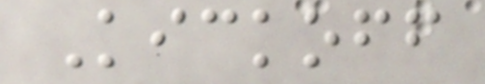Kickoff
